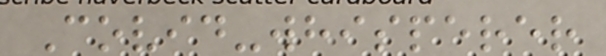Covid-whisperer
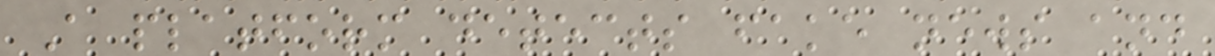A platform detects fake news and
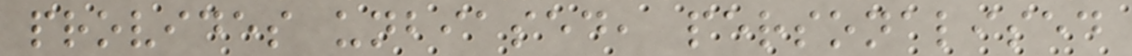provides unbiased, personalised
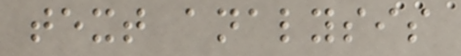text analysis
